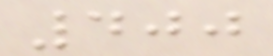400
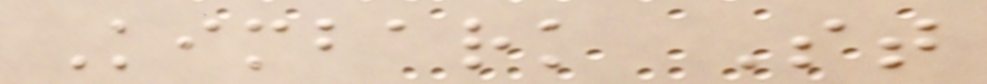Kimbark St
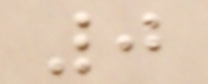0
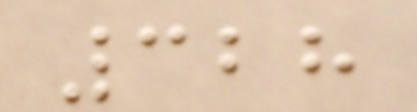328
